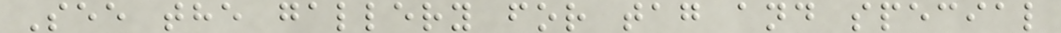See the gallery for tag and special
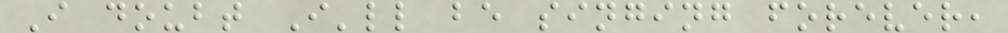I doubt I'll be singing forever,
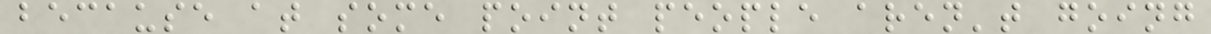because at some point people aren't going
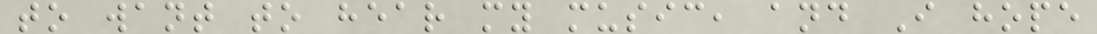to want to hear my music, and I hope
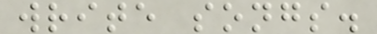write songs.
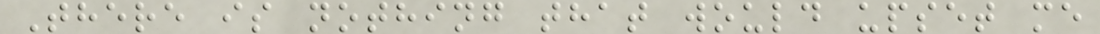There is nothing that would upset me
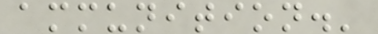ammunition.'
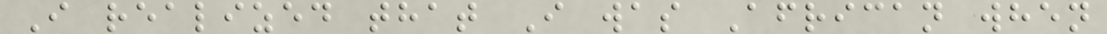I realized that I was African when
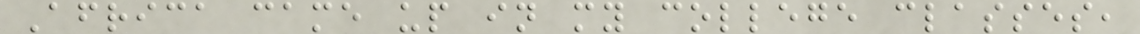Africa came up in my college classes,
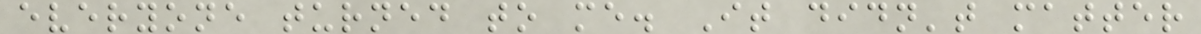everyone turned to me. It didn't matter
